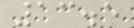13.5
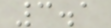3.1
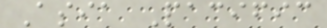Asia Pacific
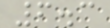6.3
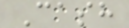Cash
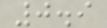0.9
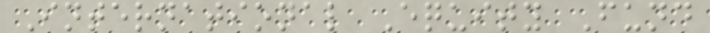International Equity Fund
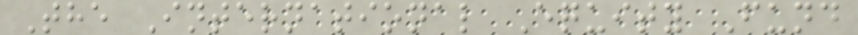The International Equity Fund
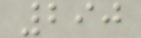290
